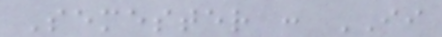Semester : II
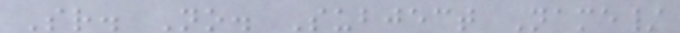Sr. No. Subject Name/
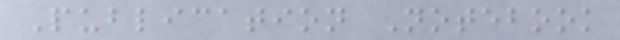Publication Notebook
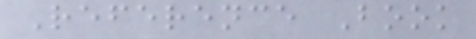Reference Book
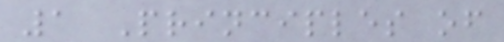1 Principles of
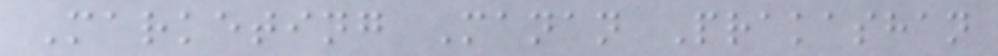Marketing Manan Prakashan
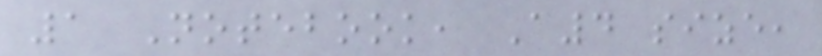1 Notebook, A4 size,
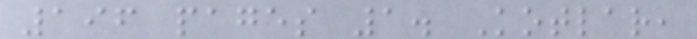196 pages 1. Kotlar,
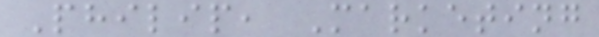Philip, Marketing
